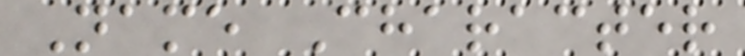Name Character
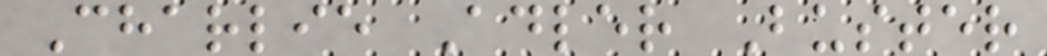Charlie Adler Buster
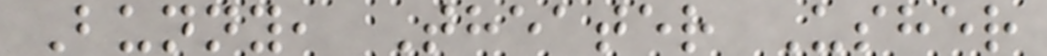Bunny, Theater Usher
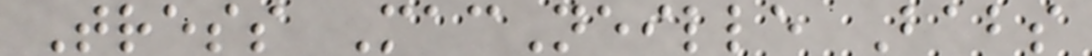Tress MacNeille Babs
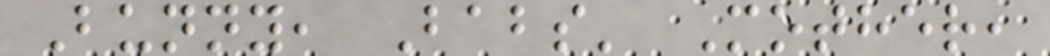Bunny, Babs' Mother,
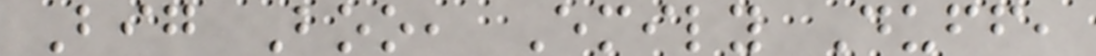Big Boo, Emily Duff,
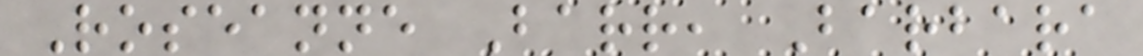Roseanne Barr, Barbara
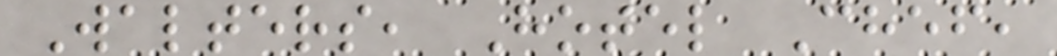Walters, Hotel Chef,
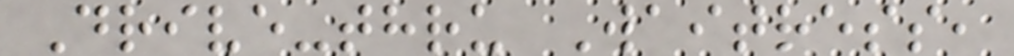Drive-thru Waitress,
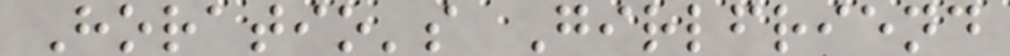Horatio's Girlfriend
